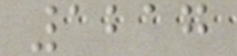1217
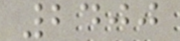2400
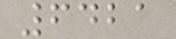6421
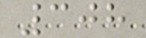308
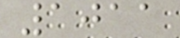1011
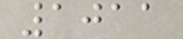1011
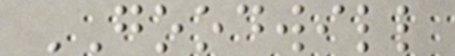GOODWILL
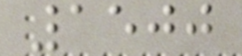1500
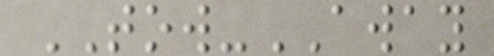TOW-AWAY
